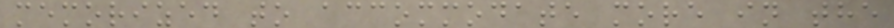memorized to accommodate more in the
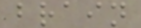brain
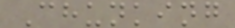Chunking
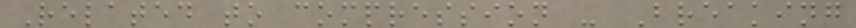Related to compression - Breaking
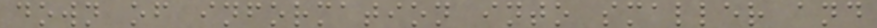down of information into smaller and
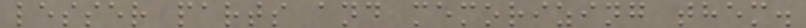lesser parts and memorizing them.
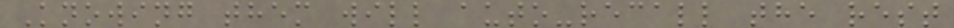Knowing them will auto-recall the rest
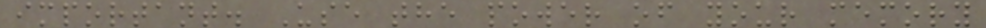important. Use the power of your memory
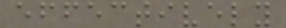effectively
